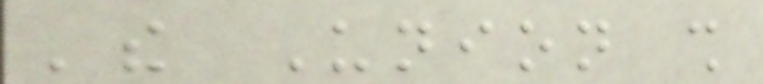'the Union shall
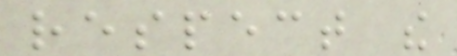respect the
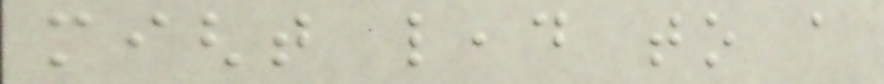might lead to a
